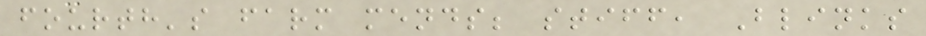fourth's farm mends; stiff, Blinks
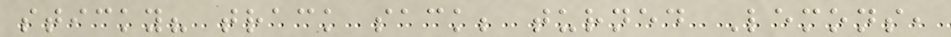sticky? track sack; turned Lemons,
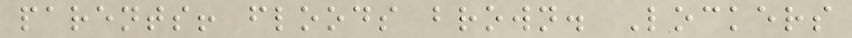parents! floods brown. Lockers
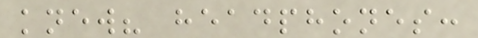knew? headphones:
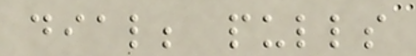dial; pulls
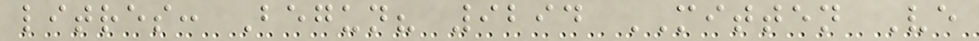litres: Begun? 9294 MITTEN Ve
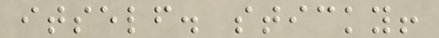itself. sticky!
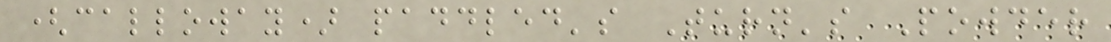(calloway) paddled's Turn's Powder
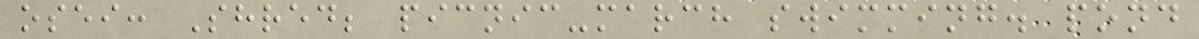osei: Shred; picnic-march swimming. pond
